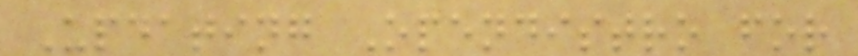Updating Opendistro for
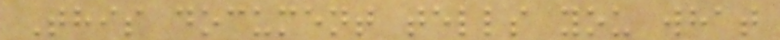This document tells you what
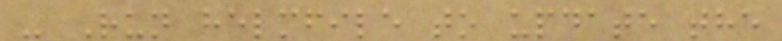- Run helmfile to update the
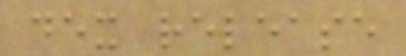dex release
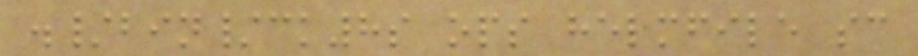./bin/ck8s ops helmfile sc
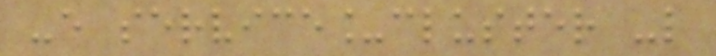-e service_cluster -l
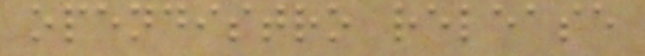opendistro release
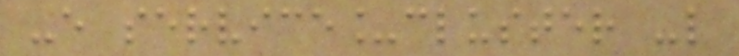-e service_cluster -l
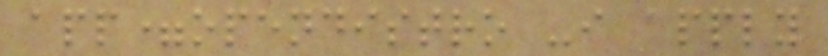app=opendistro -i apply
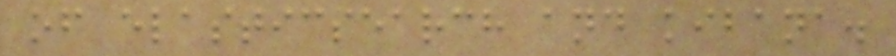of elasticsearch and kibana.
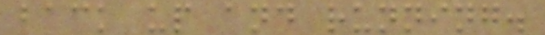back up and running.
